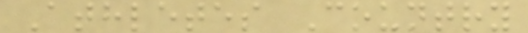Athletes Country
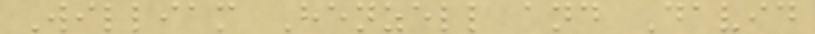William Henzell and David
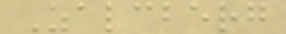Zalcberg
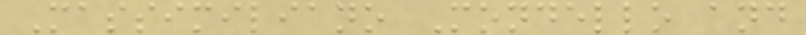Massimiliano Mondello and
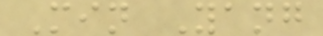Min Yang
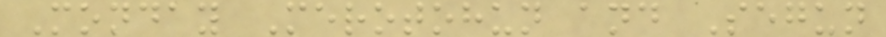Monday Merotohun and Segun
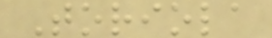Toriola
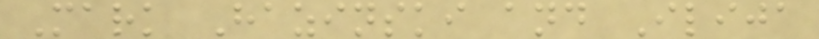Mark Hazinski and Ilija
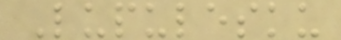Lupulesku
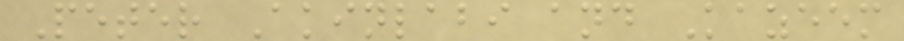Peter Akinlabi and Kazeem
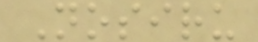Nosiru
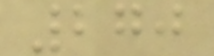270
